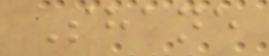Shane
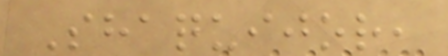Shaquijor,
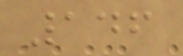146
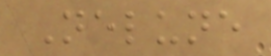Nelune
